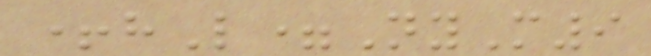+hL=NyM9
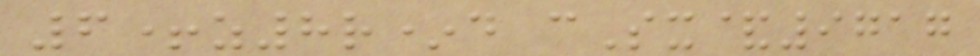6+z8r*d cSx&9717
